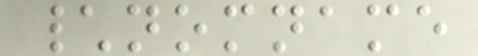\nomname
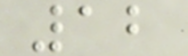12
